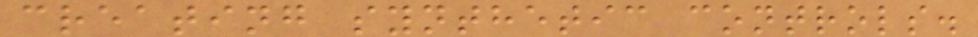creating synthetic controls.
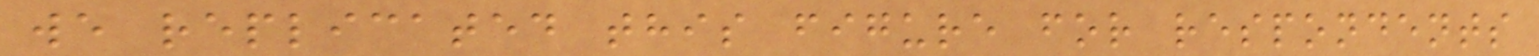we replicated this figure for respondents
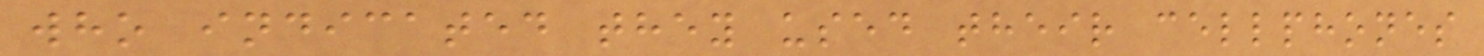who indicated they used their cellphones
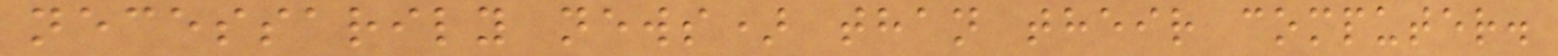necessarily news) than their computer.
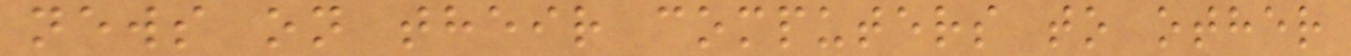news on their computers to other
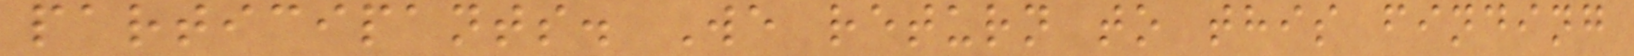participants. We return to this finding
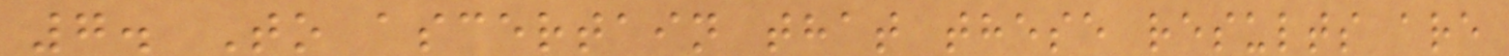7. To ascertain that these results are
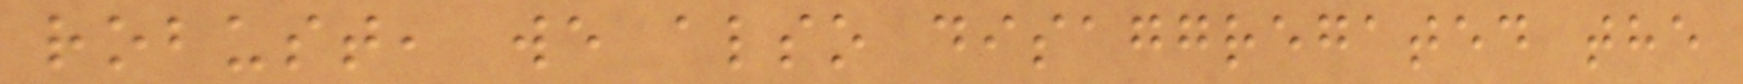robust, we also disaggregated the
